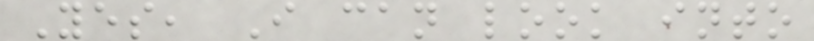Yes, I can look into
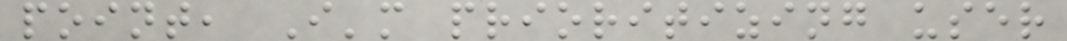point, I'm prioritizing user
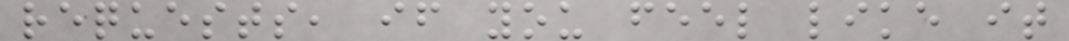requests, if you feel like it
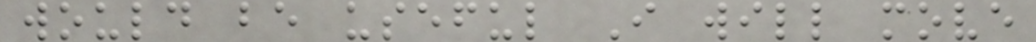would be useful I will move
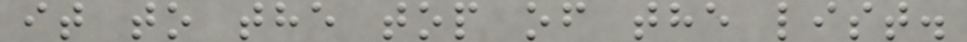it to the top of the list.
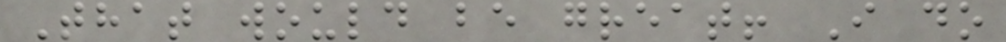That would be great! I do
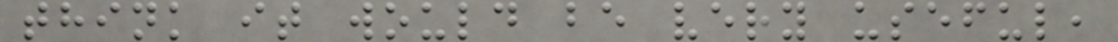think it would be very useful,
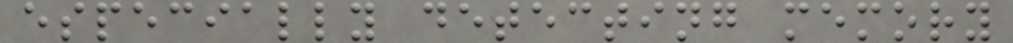especially detecting memory
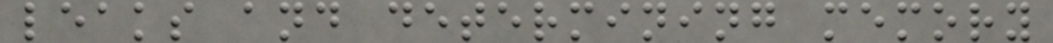leaks and determining memory
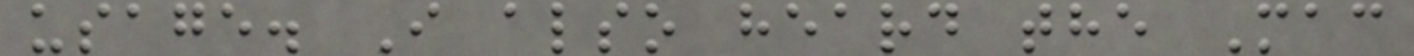usage. I also heard the Mac
